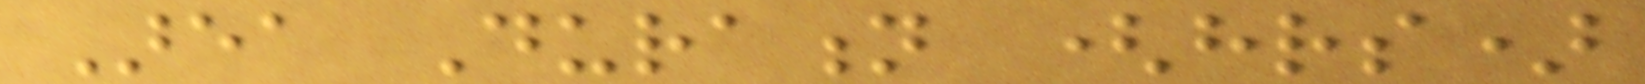Area Duration (hrs)
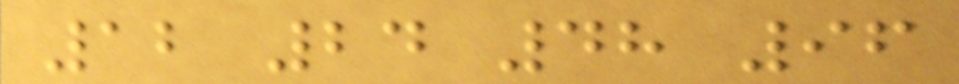12 24 48 96
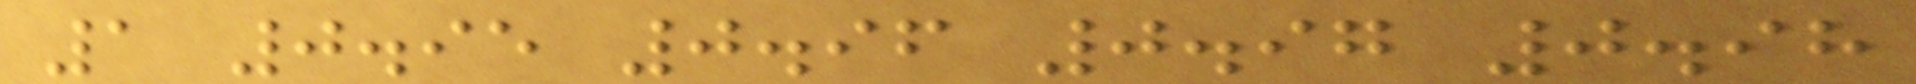1 0.95 0.96 0.97 0.98
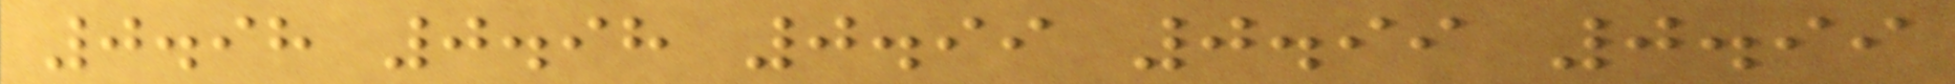0.98 0.98 0.99 0.99 0.99
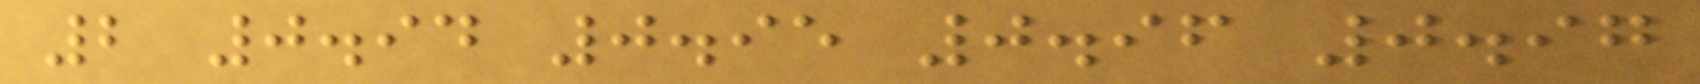2 0.94 0.95 0.96 0.97
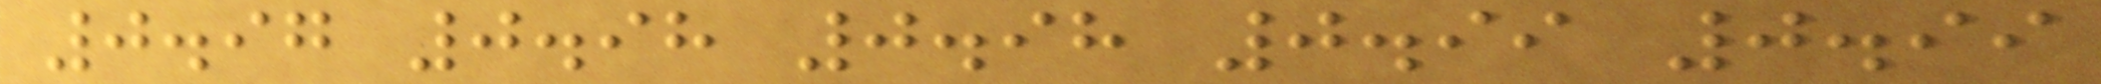0.97 0.98 0.98 0.99 0.99
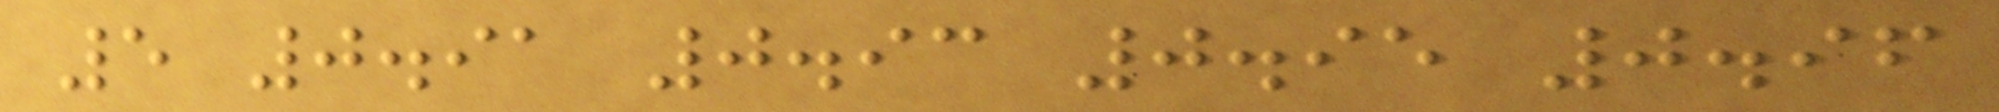5 0.91 0.93 0.95 0.96
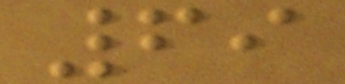69
